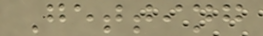Getting
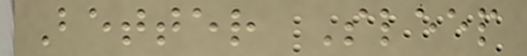Better Sleep
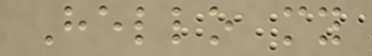Hello my
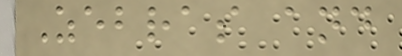Zebras and
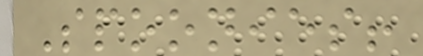Spoonies!
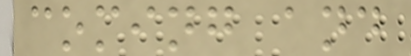coming and
